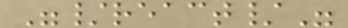"/react/"
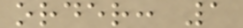order: 1
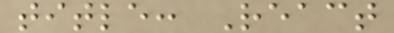title: React
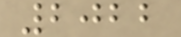2022
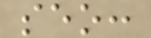seo:
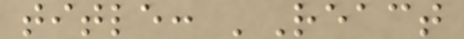title: 'React
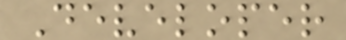Developer
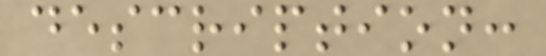description:
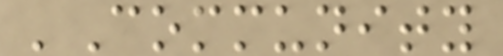'Community
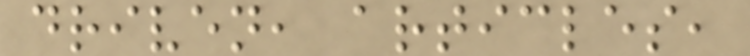driven, articles,
